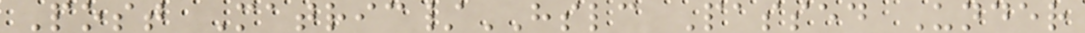Post Matric/HSLC Passed Under
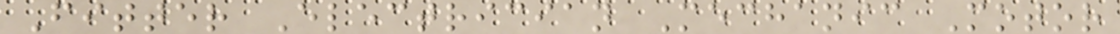Fitter Electrician Mechanic Motor
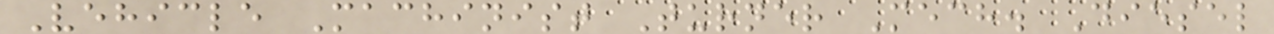Vehicle Machinist Turner Mech. Diesel
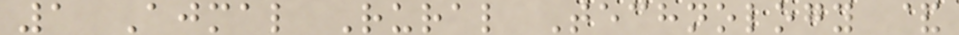1 Ajmal Rural Technology &
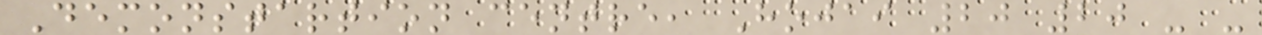Demonstartion centre, Hojai 20 20 - -
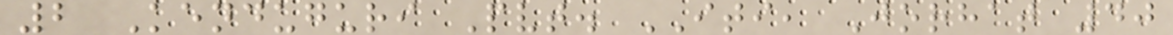2 Kenduguri Pvt. ITI, Jorhat 40
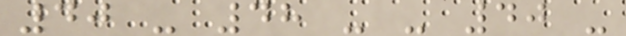40 - 48 - - 40 -
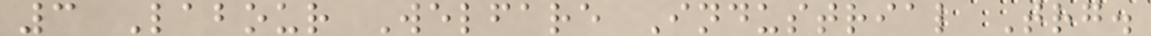3 Labour Welfare Industrial Trg.
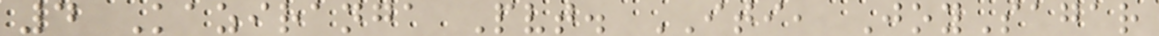4 Kaziranga Pvt. ITI, JoySagar
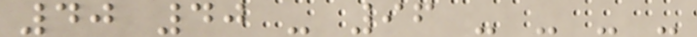40 40 - 96 - - - -
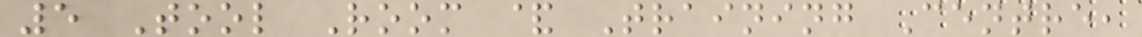5 Tool Room & Training Centre,
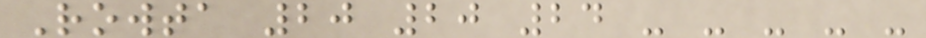Rowta 20 20 24 - - - - -
